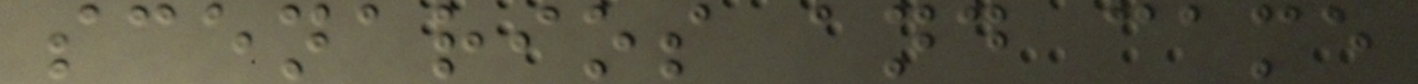scenarios and came
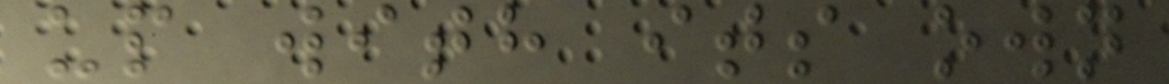up with its own
